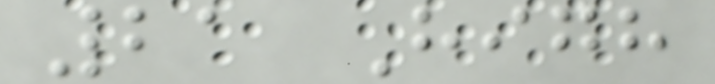21 High
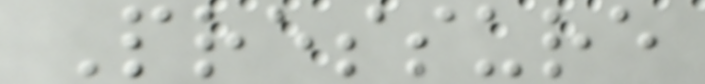Pressure
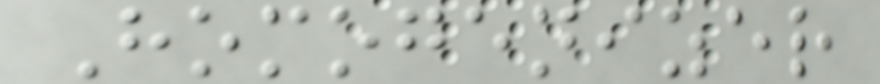Homogenizer
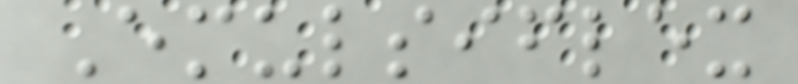Emulsiflex
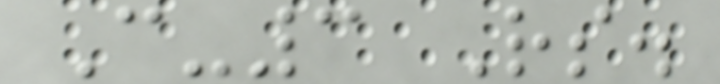C-3 Rs.
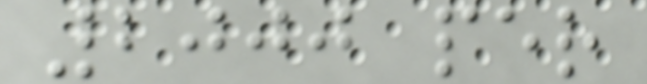2000 per
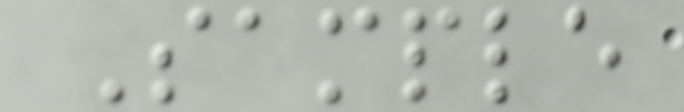Sample
